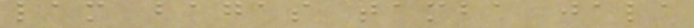lam bagas tamba jala
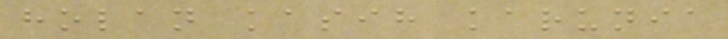holan kasih karunia
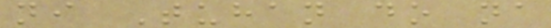ni Tuhan do na
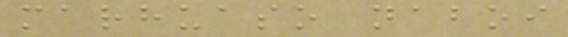marhuaso naboi
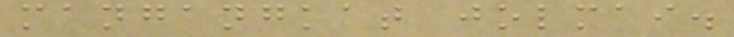mangangkat jolmai.
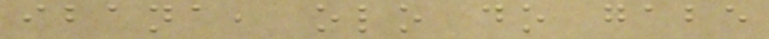ibana, olo do gabe
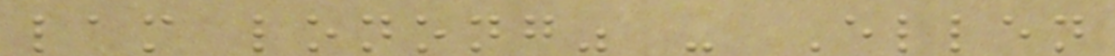lam lonong" - Ellen
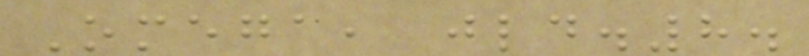Omega, jld.8.
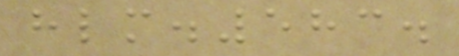hlm.583.
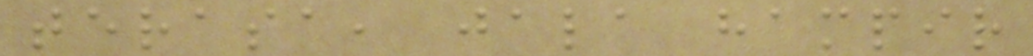terasa, jala hampir
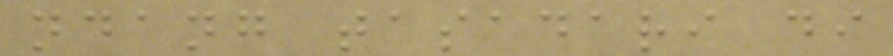ndang tasadari di
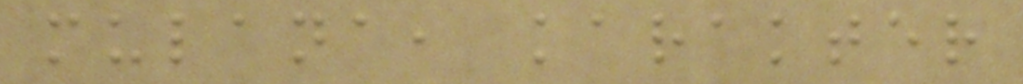mulana, karakter
